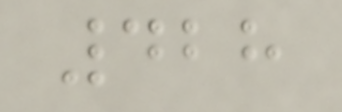428
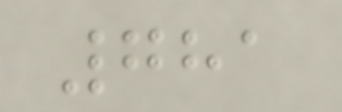781
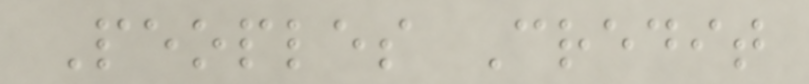Peoples Credit
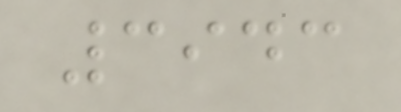3943
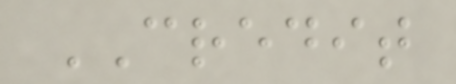CREDIT
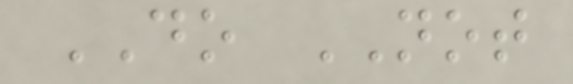DO NOT
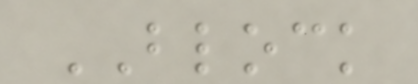BLOCK
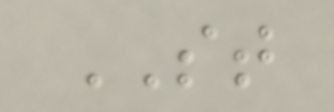ST
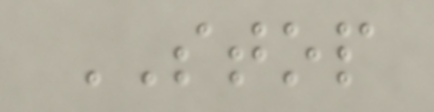STOP
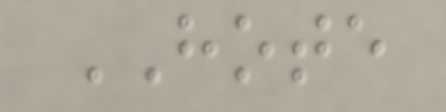HOTE
